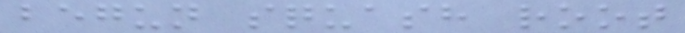begun squash root
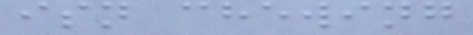isn chewing
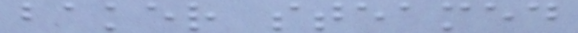baker steamed
